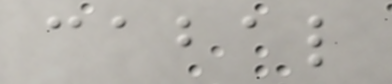cabal
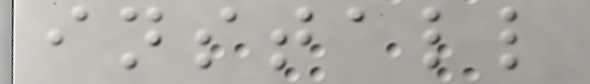install
